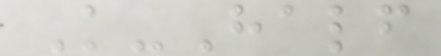K-Half
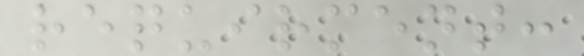requirment:
